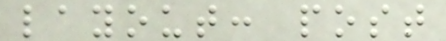layout: post
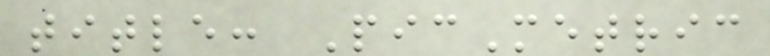title: PicMetric
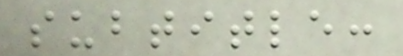subtitle:
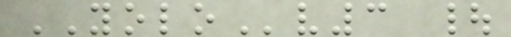YOLOv3 |
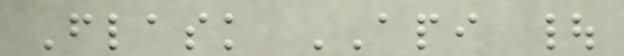Flask API |
